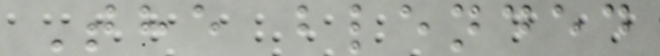The blended
